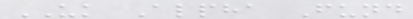UK Alpha Fund
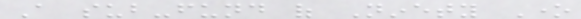A sub-fund of Ninety One
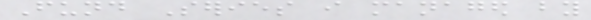Fund Series i managed by
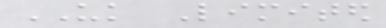UK Limited
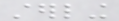sterling
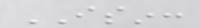ISIN:
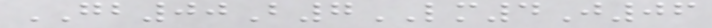GB00B7LM4J06
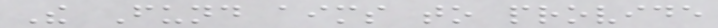The Fund aims to provide
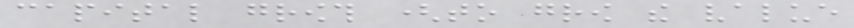capital growth (to grow the value
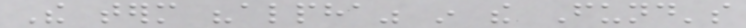The term "alpha" in the Fund's
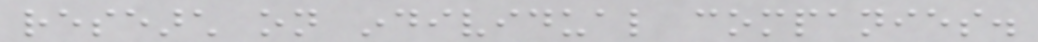research on individual companies.
